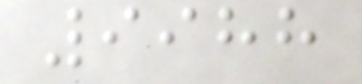9988
